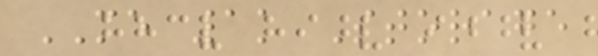ME 1k Storage
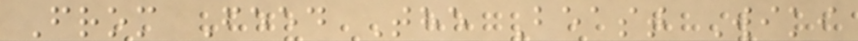From Feed The Beast Wiki
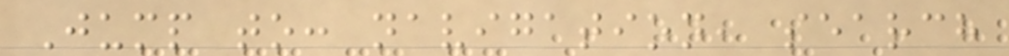Jump to: navigation, search
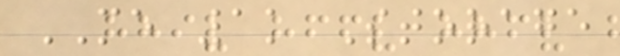ME 1k Storage
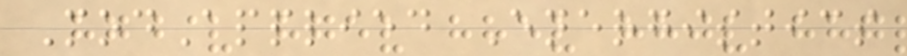ModApplied Energistics
